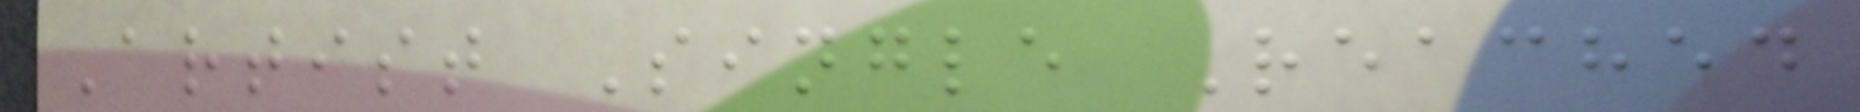Artist Single Reached
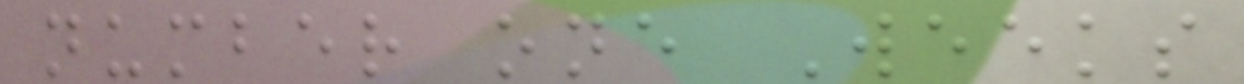number one Weeks
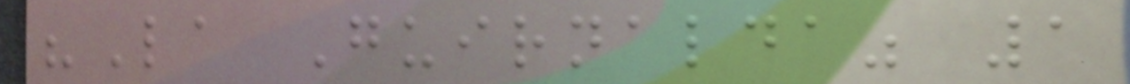"La Guirnalda" 1
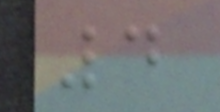4
